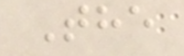The
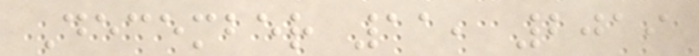December 11, 2019
